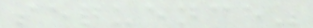sequence"
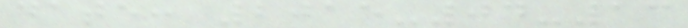date: 2015-04-13
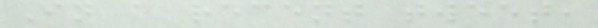In a recent tweet,
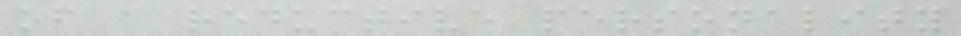of a reductive personality
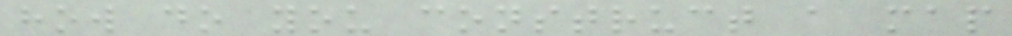how do you construct a map
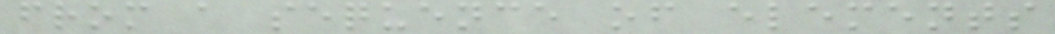from a sequence of elements
